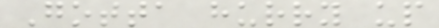Gotta hurry up
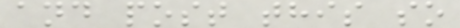and post this so
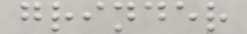grinder
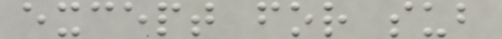except for sub
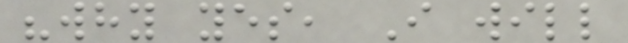"why yes, I will
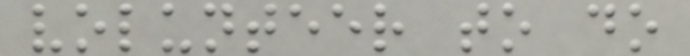volunteer to do
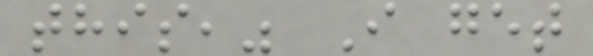this," I get
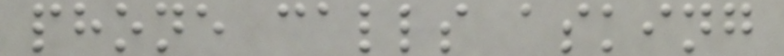phone calls asking
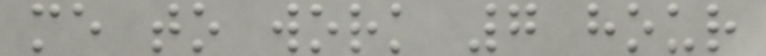me to work 7 hour
